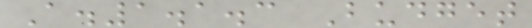A.1.1.3 Budget
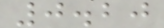0.20
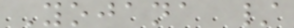Yojana /
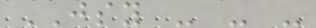JSY - - -
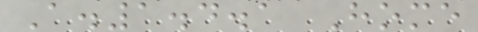A.1.4.1 Home
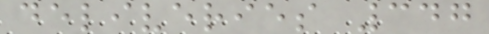deliveries 347
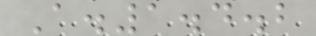A.1.4.2
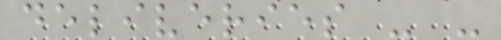deliveries - -
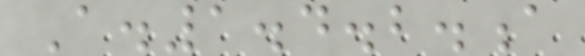A.1.4.2.a
